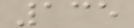135
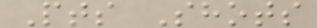Pts Shots
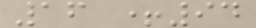16 +94
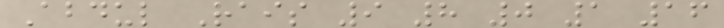Abdul Rais 9 8 0 1 16
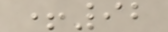+92
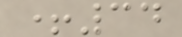+34
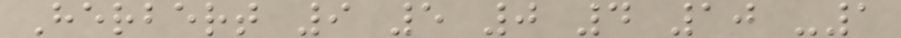Herbert 9 5 0 4 10 -1
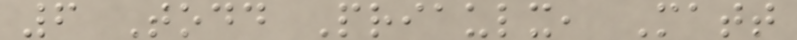6 Todd Priaulx, Matt
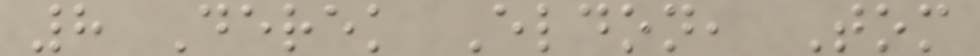8 Derek Eldon, Tom
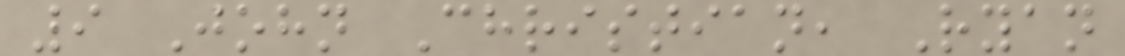9 John Christian, Ryan
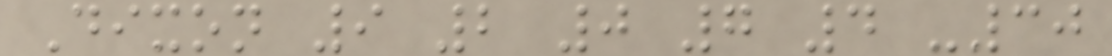Dixon 9 2 0 7 4 -30
